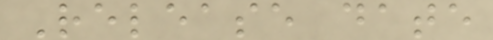Release date
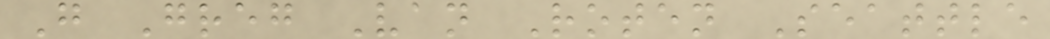G Greg Van Roten Seattle
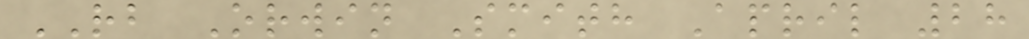RB Orwin Smith April 28
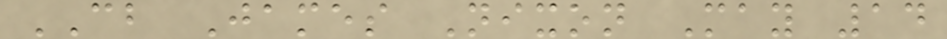CB James Nixon May 14
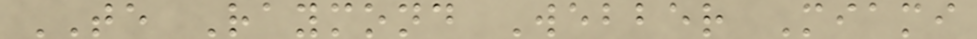TE Raymond Webber Miami
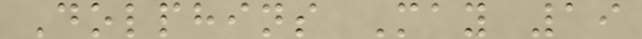Dolphins May 19
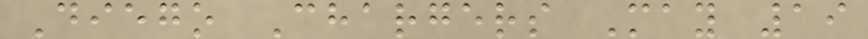Diego Chargers May 19
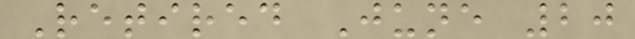Retired June 20
